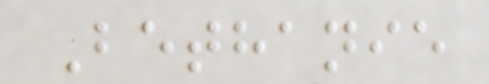Bethanie
